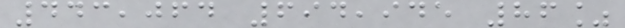443,064 694,945 86%
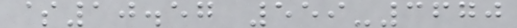$10.57 559-3670
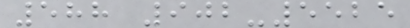588 902-5525
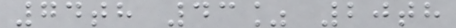74th 43% 20th
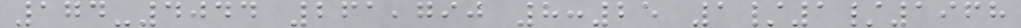174-4044 261,790 8:25 1/1/1968
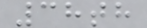38th
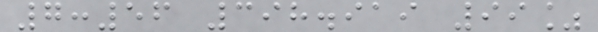7:56 398.919 99%
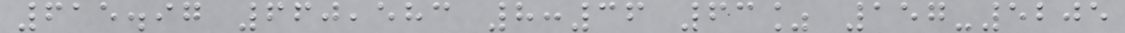615.97 660,583 8:36 63% 157-5205
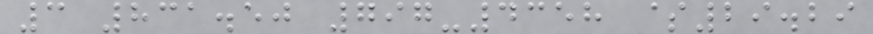3 831.50 797-4358 $29.29
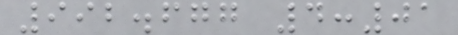992.677 4:01
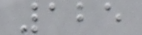125
